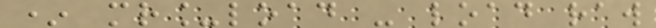* mr_load - load raw
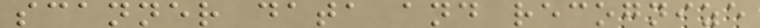scanner data and recognize
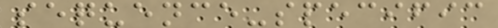sequence-specific
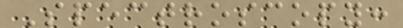Spectroscopy:
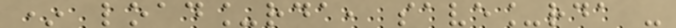* load_rda, save_rda -
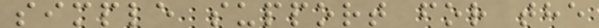simple support for the
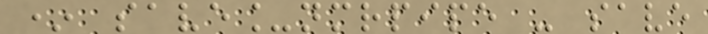* save_nmrpipe - save
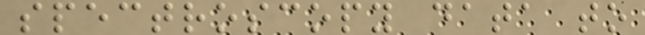spectroscopy data to
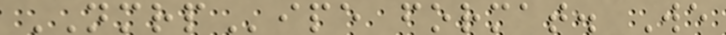NMRPipe format. We
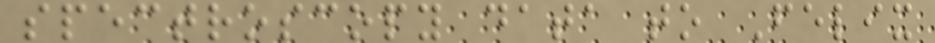spectroscopy data to Felix
